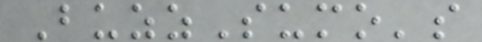BuzzSumo's
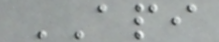API
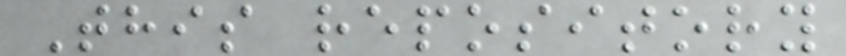This repository
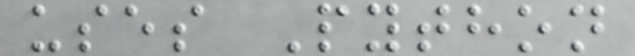uses Python
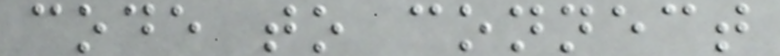code to connect
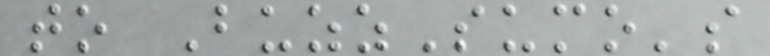to BuzzSumo's
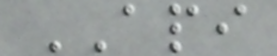API
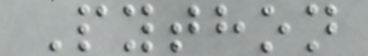Python
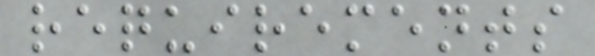requirements
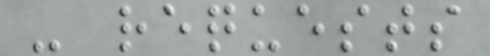- requests
